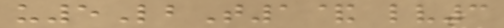u5LbT1& lv3
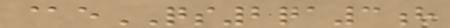@eQS2qa3h
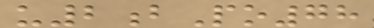u2bPo78
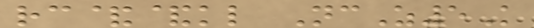rc&&kl NcZ5K
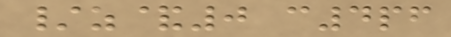/z&0 c4pf
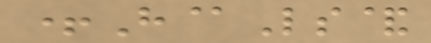+H@Ls&
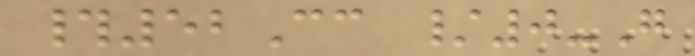#52Cc /0-G
